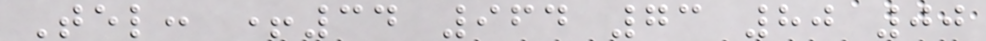Tel: +34 964 73 80 00
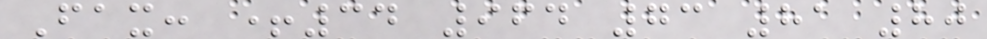Fax: +34 964 73 81 80
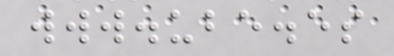www.ube.es
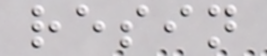resin
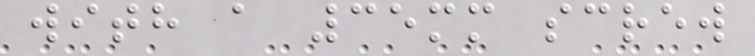with a 35mm screw
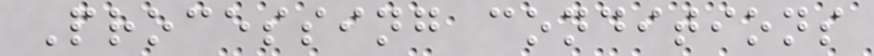Processing conditions
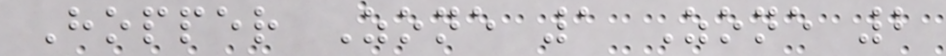Hopper Zone 1 Zone 2
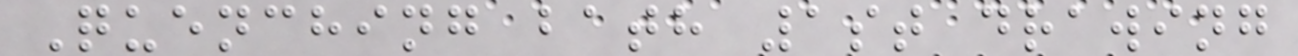Quenching bath 1st drawing
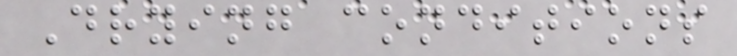Drying conditions
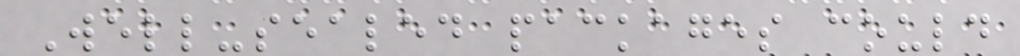Well-sealed packages could
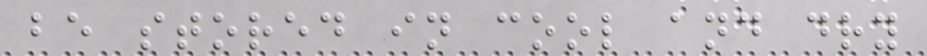be stored in cool and dry
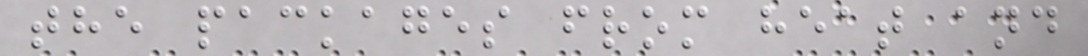the packages from heat and
